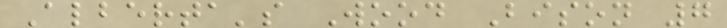Alberta's Wood Bison 7
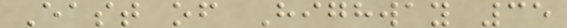East of Highway 35
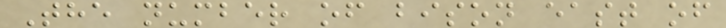The number of bison east of
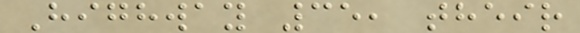Highway 35, their
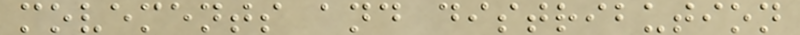movements and distribution
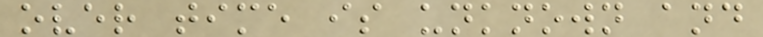over time is unknown and
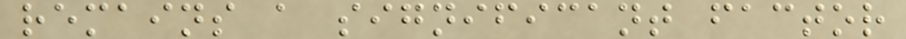remains a significant factor
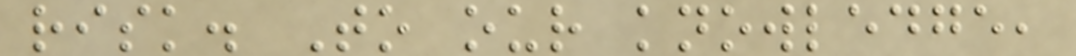risk. To our knowledge,
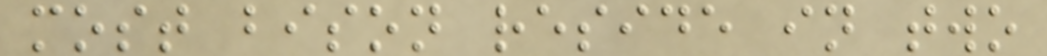most bison reside in two
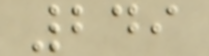249
